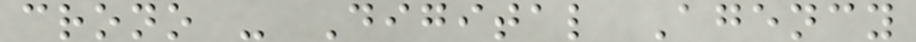crono - Digital Agency
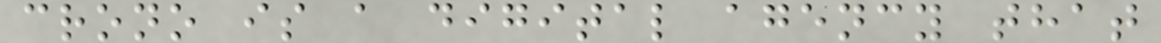crono is a digital agency that
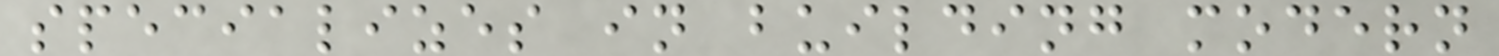specializes in building modern
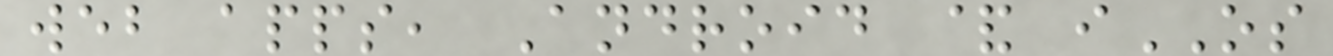web apps, Android & iOS
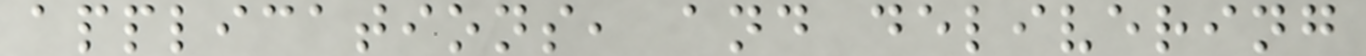applications, and delivering
